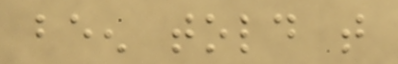been told that
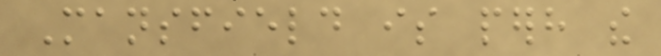Mansfield is perhaps the
